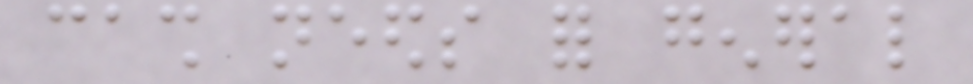cash needs for general
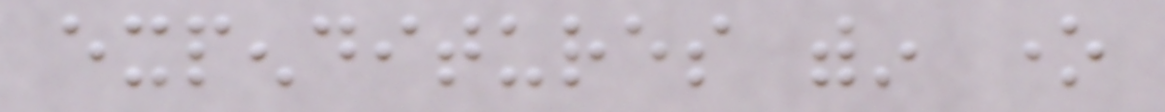expenditures within one
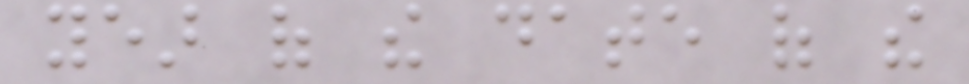year of the date of the
